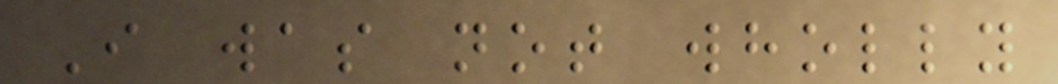I was not wholly
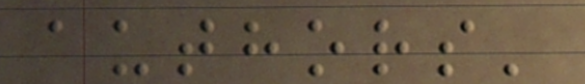authors'
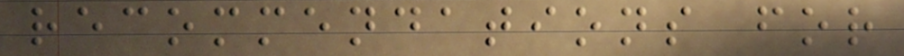recommendations for
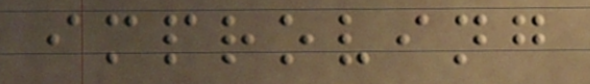improving
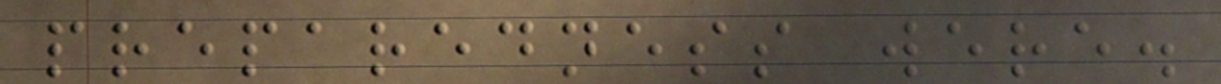preparedness were.
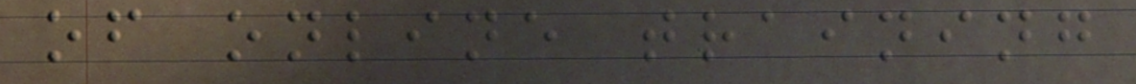of online training
